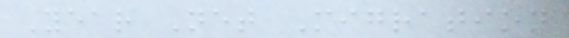Year Net Migration
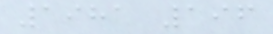1981 196
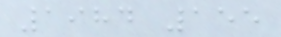1984 155
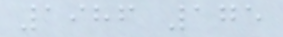1986 175
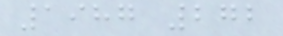1987 272
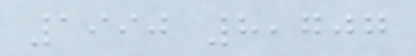1990 8,707
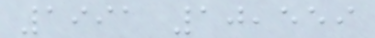1991 10,559
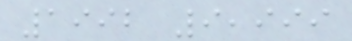1992 9,999
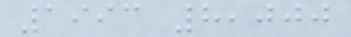1993 8,000
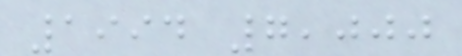1994 7,000
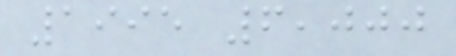1995 6,000
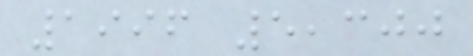1996 5,300
